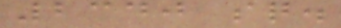2340 sq.
